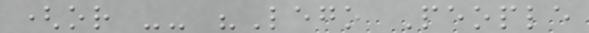(or -- "Lego People
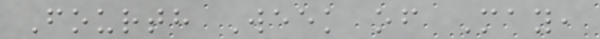Fourth Week of May,
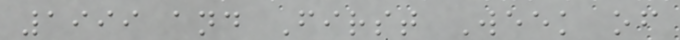1999 and First Week of
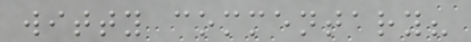witty commentary?
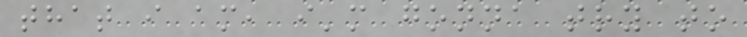that i am, i'm gonna try to
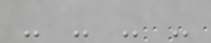- - - -
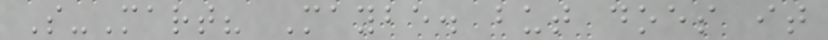S-Mart? Maybe. but does it
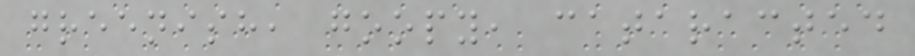greenish, goopy, cataracted
